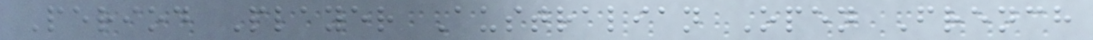Period Player Australian Open French
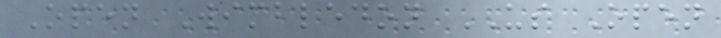Open Wimbledon US Open
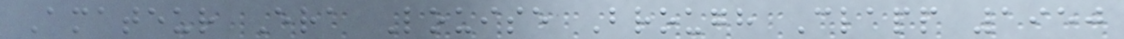Amateur Era Louise Brough Clapp 1950
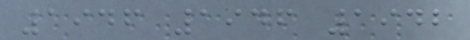1946 1946 1942
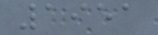1951
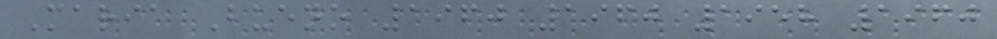Maria Bueno 1960 1960 1958 1960
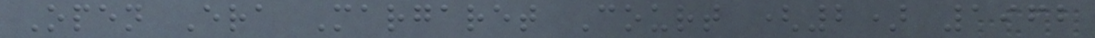Open Era Margaret Court (2) 1962
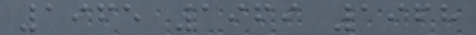1965 1969 1968
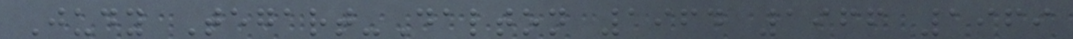Judy Tegart-Dalton 1964 1966 1969
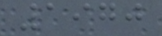1970
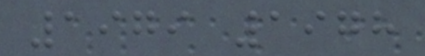1979 1978
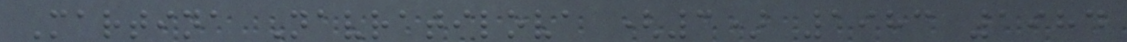Martina Navratilova (3) 1983 1984
